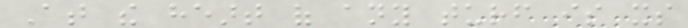At the heart of any turf is its
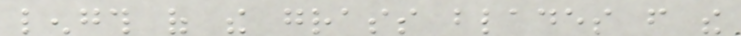length of the grass blades from the
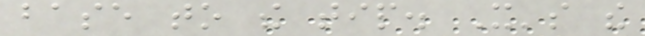base to the tip. It's the
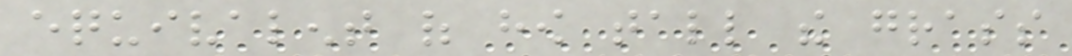equivalent of how tall the grass
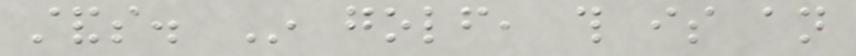stands. In golf, this is an
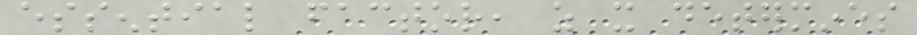essential factor, as it determines
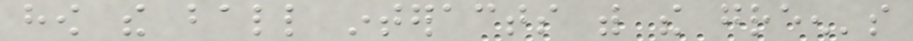how the ball interacts with the green's
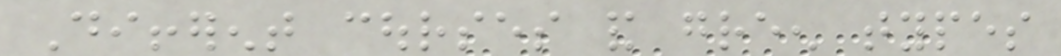Different courses and green types
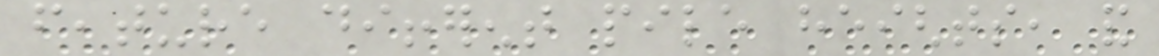feature different pile heights, and
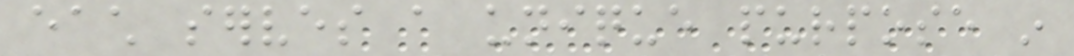each serves a unique purpose in
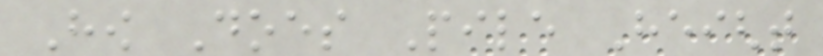How Does Pile Height
